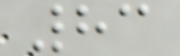83
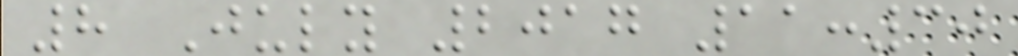8 July 2017 11:30
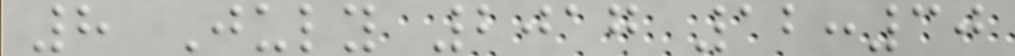8 July 2017 12:30
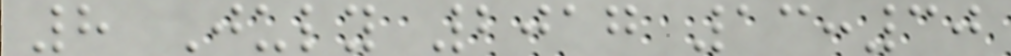8 July 2017 13:30
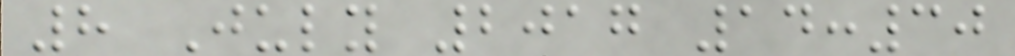8 July 2017 14:30
